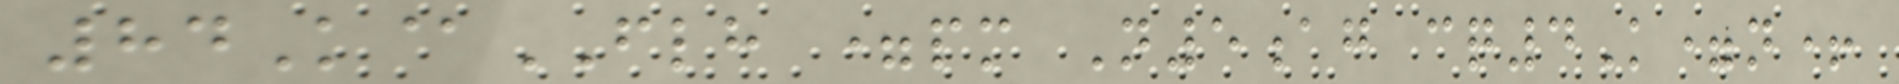84K@FLH =pm N5ag cq4K=n+
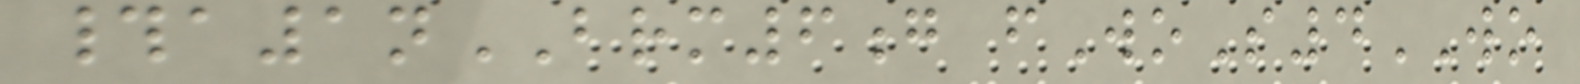#a1nBRM6g fWoS4WO
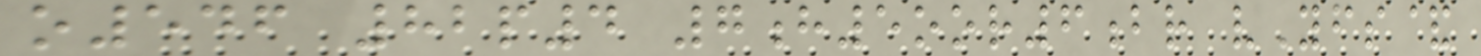o546 82p4 7h5oor6br vYfs&
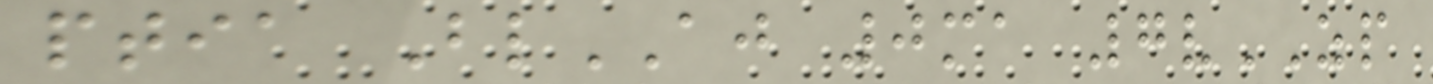ptia BlAJ 0ma 7vZP
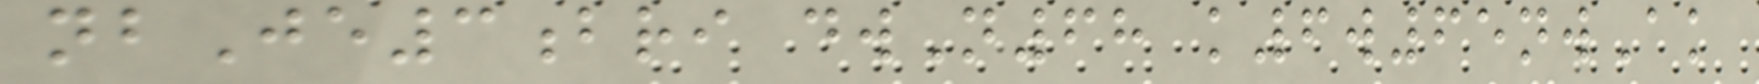nbJe3bri dwN68 k6w65nwAk
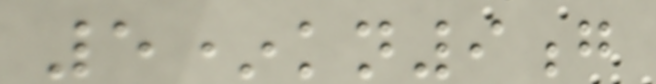5*kn9g
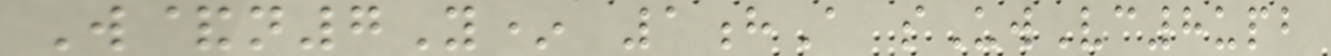W&n7Y* 1hA sUwVc8upb
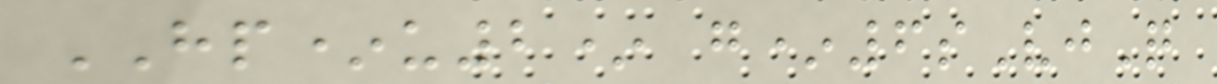HP*u2* g*6sVjQ
